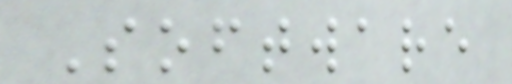Software
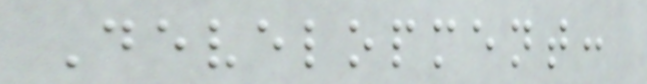Development:
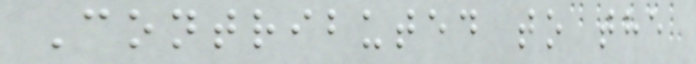Contributed to the
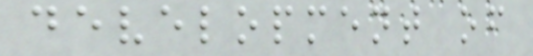development of
